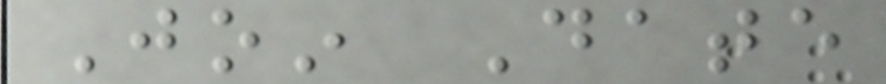Join Date
